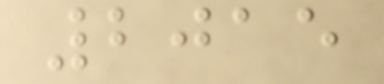2015
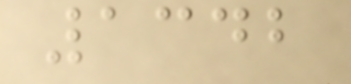1342
